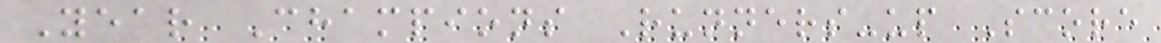Year Champions Runners-up Score
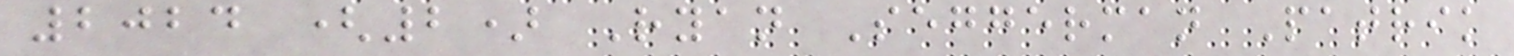2024 (2) Ryan Seggerman Patrik
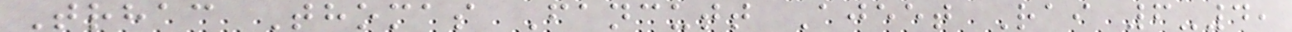Trhac Thomas Fancutt Ajeet Rai 6-4,
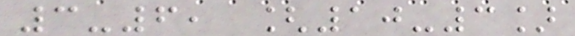3-6, [10-3]
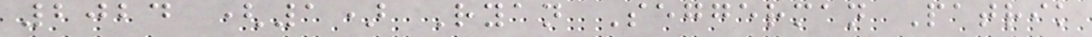2024 (1) Ryan Seggerman Patrik
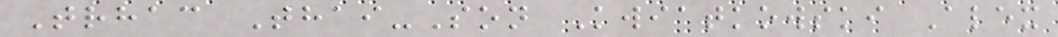Trhac Thai-Son Kwiatkowski Alex
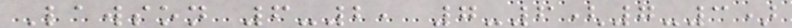Lawson 6-2, 7-6(7-3)
